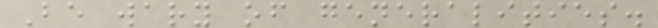Be wary of generalities.
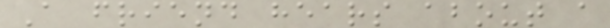A friend hears about a
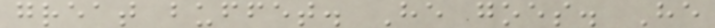great buffet. He goes. He
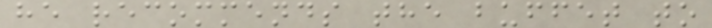he recommends the buffet to
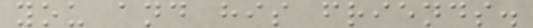you and his friends.
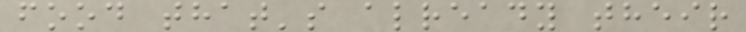food that's already their
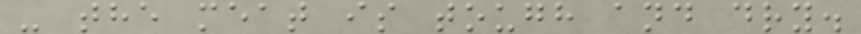- the meat is tough and dry.
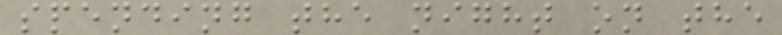spending the night on the
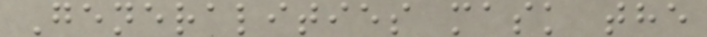Generalities mask the
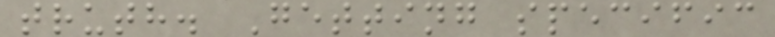truth. Getting specific
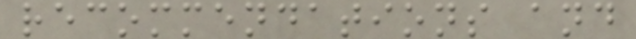recommendations and
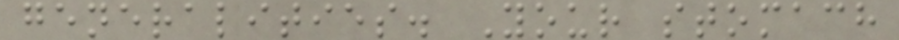generalities. Your stomach
